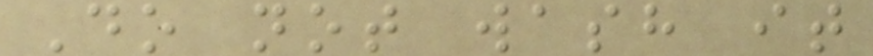Do not wash it
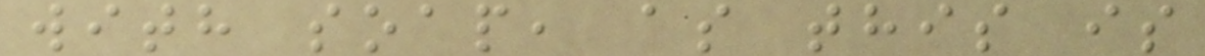with soap, as this is
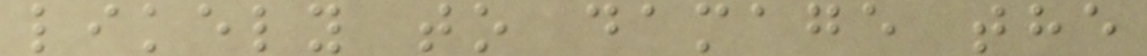likely to damage the
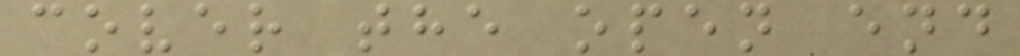cover the open end
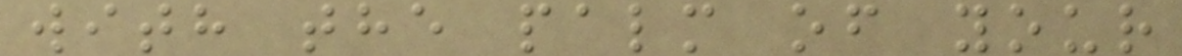with the palm of your
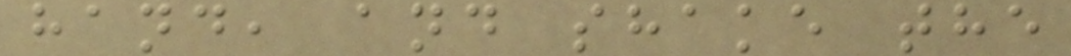hand, and shake the
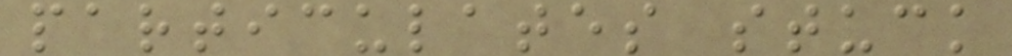particulates stuck
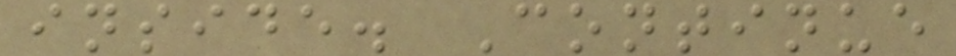inside. Continue
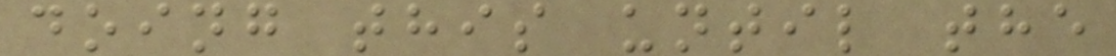doing this until the
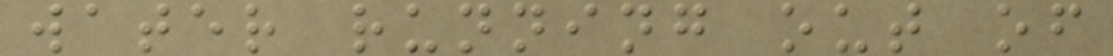water running out of
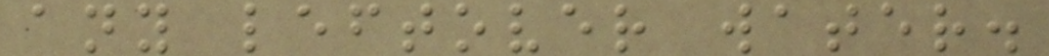any leftover water.
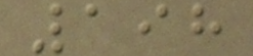198
